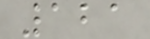121
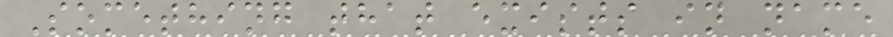Something that exists in name
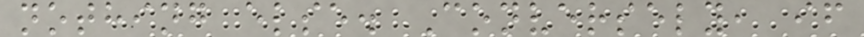nothing else. Conversely, if
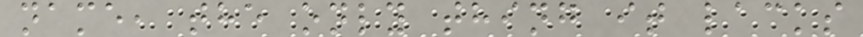name, the only thing it lacks
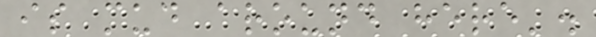is mud around here'.
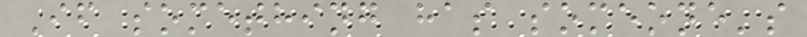If something has someone's
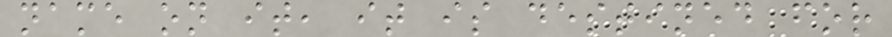name on it, it is destined for
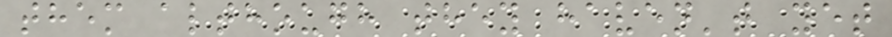them although they haven't yet
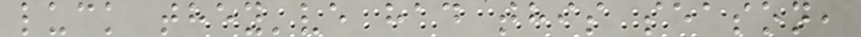luck they've had this season,
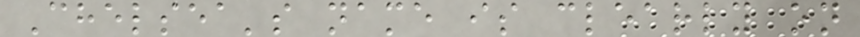Chelsea's name is clearly on
